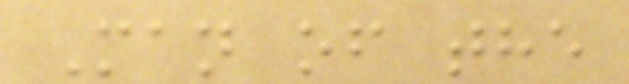Man of the
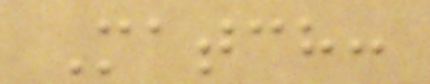Match:
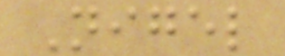Nigel
